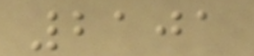2101
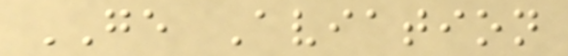GE Aviation
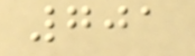701
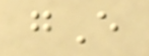gE
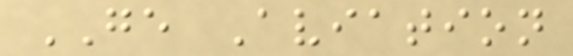GE Aviation
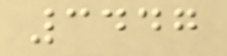3447
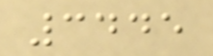3445
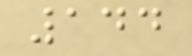144
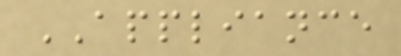APPLIANCE
